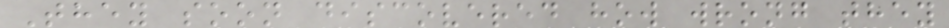They soon discovered how wrong they
